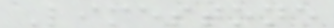Limestone
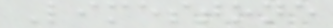Limestone
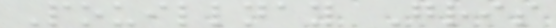Pouillnay Gris
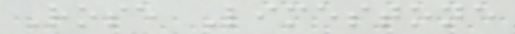Rose Limestone
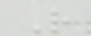R
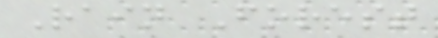Rain Forest
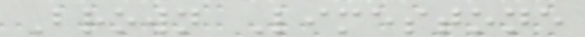Brown Limestone
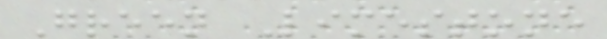Green Limestone
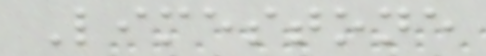Limestone
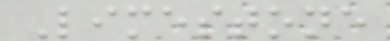Limestone
